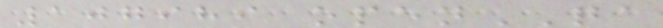107989 openQA
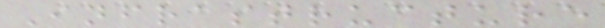Infrastructure
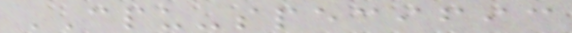CPU-specific
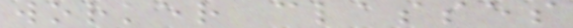worker classes
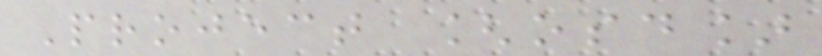Project [osd]
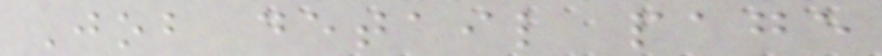Job detail page
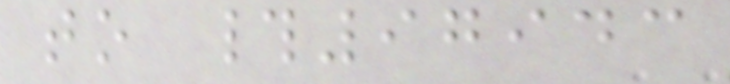to #97943
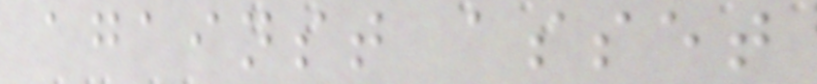against asset
